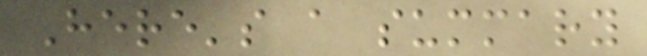Here's a summary
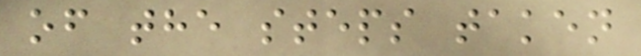of the steps taken
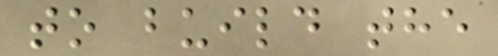to build the
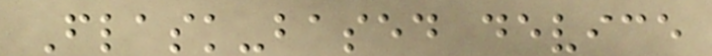Flask-based device
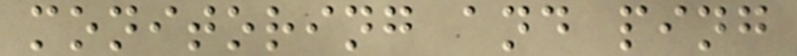monitoring and ping
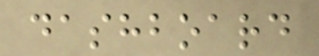dashboard
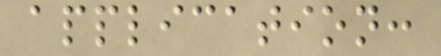application:
